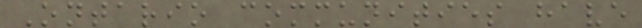Ontario communities have
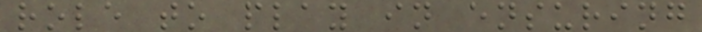role to play in ensuring
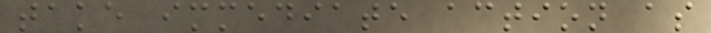take immediate action as
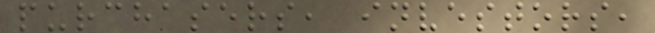purchasers, investors,
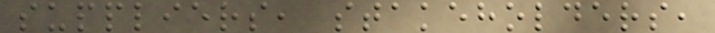suppliers, stakeholders,
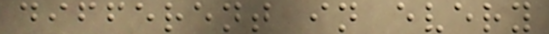different in every
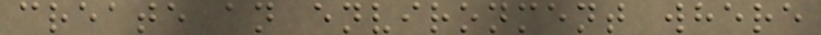create an environment where
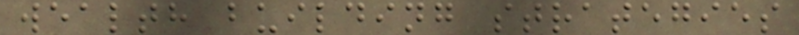wealth building strategies
